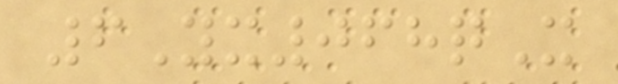6Yx068qX
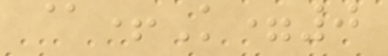@+K=0
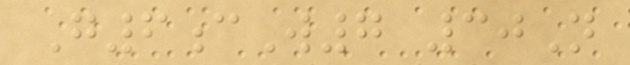G6cW7 30N
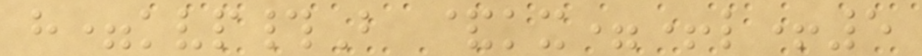h=kvp#B &kx=+l+5
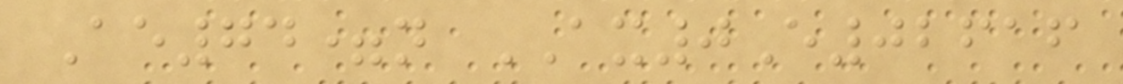Ae74=n AX0E02616
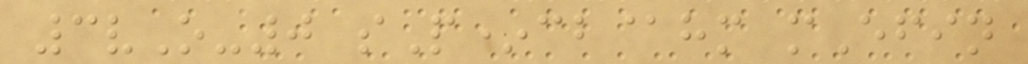3vO-0 sP*cb@hm mEfin
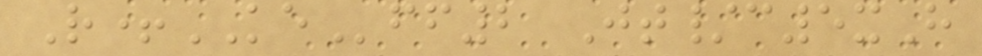R+KEff2 Jt/c5xH
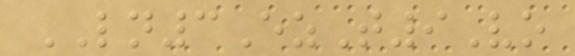LN3EzT9Vo
